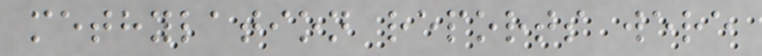methylation reports were
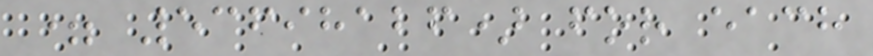= 53698126) for each
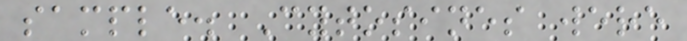sample. Cytosines were
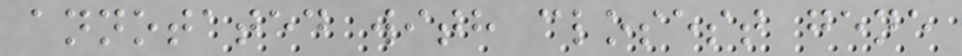annotated with closest gene
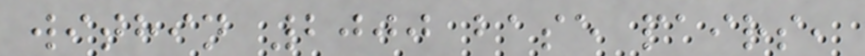within 2000 base pairs,
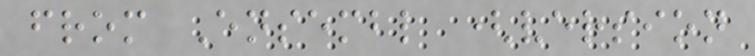from Ensembl (version
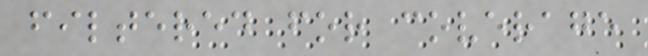filtered for coverage
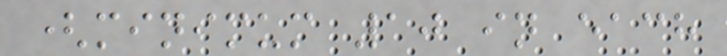(minimum 10 in each
